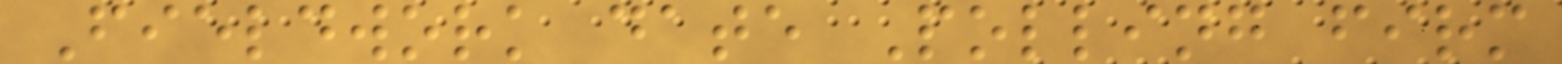Fieldwork date Polling firm
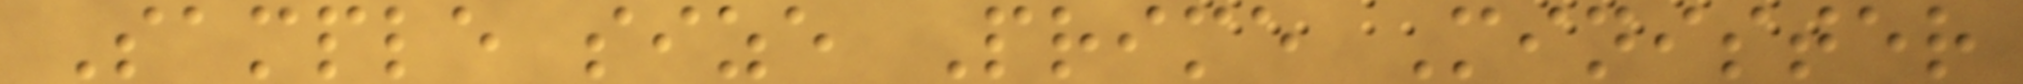Sample size Prime Minister
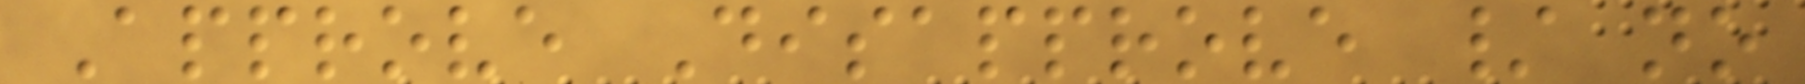Approve Disapprove / no
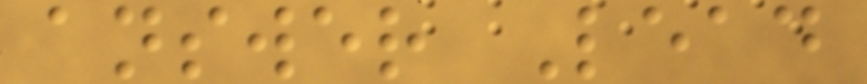answer Lead
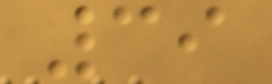39
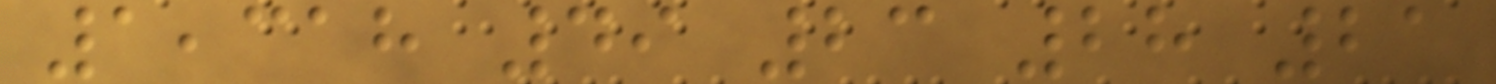1,318 49 23 28 21
